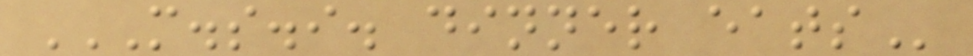M.S.I. DINNER EATS
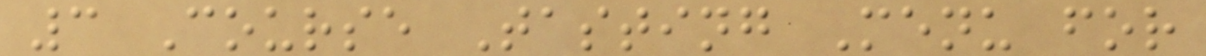3 Course Tasting Menu for
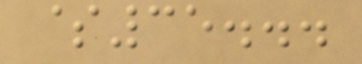$35...
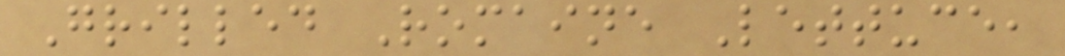Grilled Romaine Lettuce,
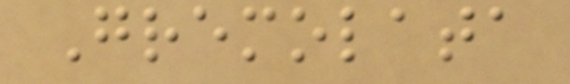Gremolata
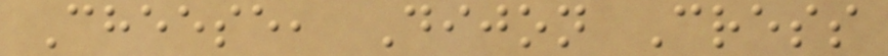Cheese, Dijon Cress
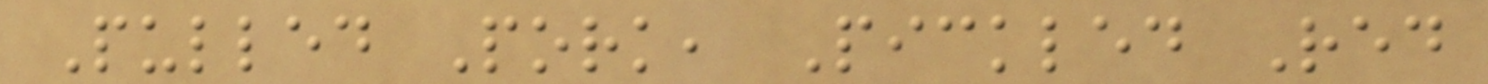Pulled Pork, Pickled Red
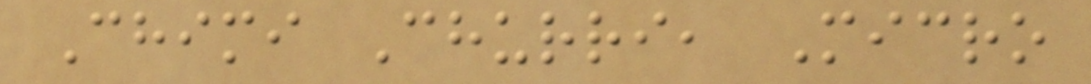Chimi Churri, Micro
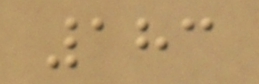183
